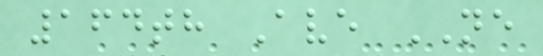164th Ave NE
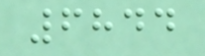6844
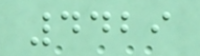4429
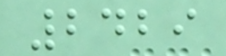2429
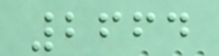2664
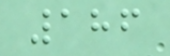186
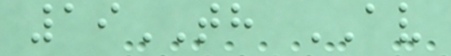19TH AV
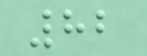82
